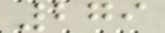279
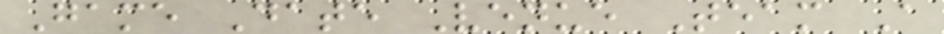Game Date Venue Team A
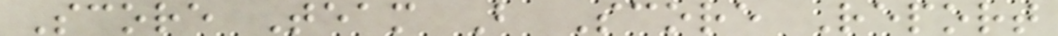Score Team B Score Report
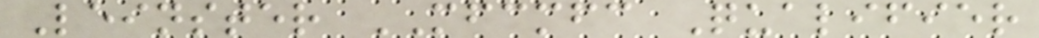Leinster MFCMFC Qualifier
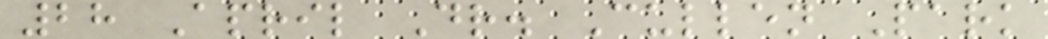28 April Dr. Cullen Park
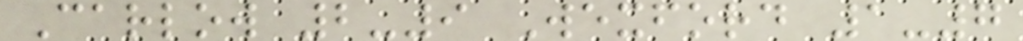Carlow 2-9 Wexford 1-7
